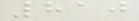810
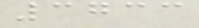3733
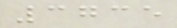3735
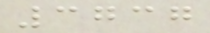3737
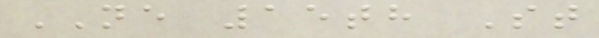NE 15th St
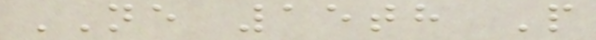NE 15th P
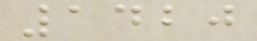1420
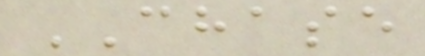CHASE
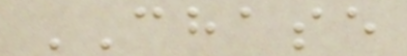CHASE
